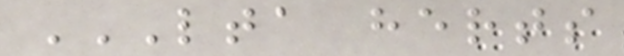LTA HERTS
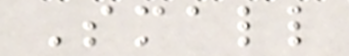Small
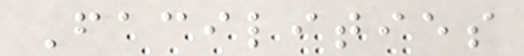Facilities
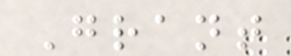Grant
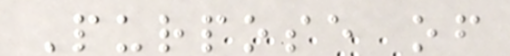Purpose of
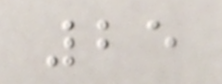25
